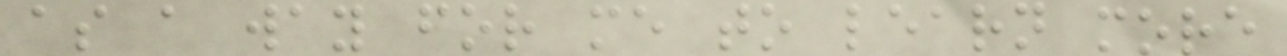as a way for me to learn more
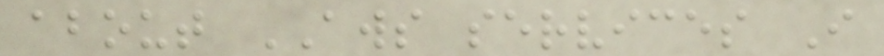about AWS services I
